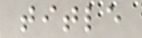title
